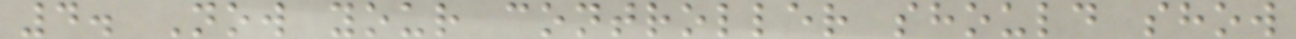4. Now your controller should show
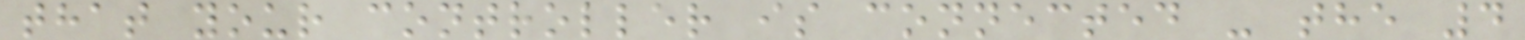that your controller is connected - the 4
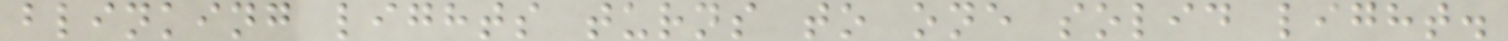blinking lights turns to one solid light.
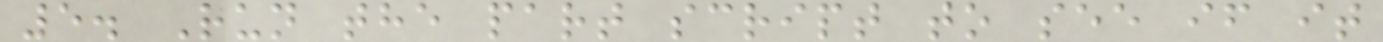5. Run the part script to see if it
